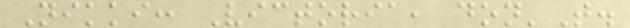Nikki: Victoria, don'T.
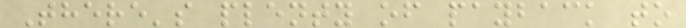There's plenty of payback to
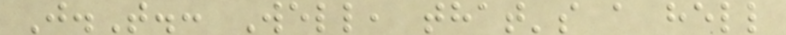J.T.: Well, that's a hell
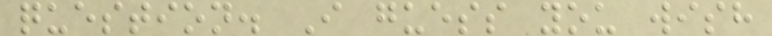question. I guess you wish
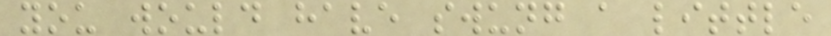you would have swung a little
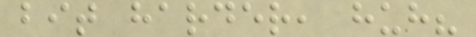bit harder, huh?
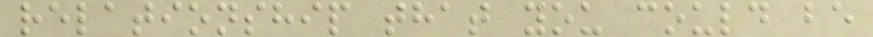relationship that you could be
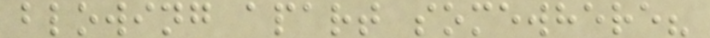blowing apart somewhere?
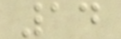14
